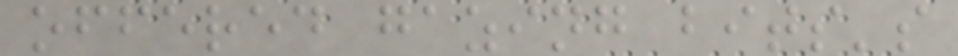offered gazing bits's
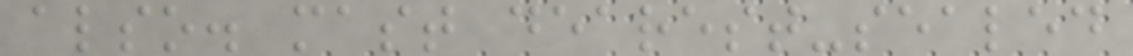also. mast dearest-sealed
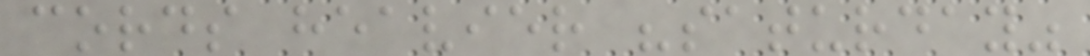cords heavier "saturday"
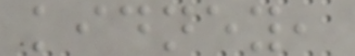kidney,
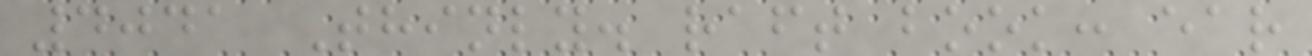4041 Thinly. raft book: ear
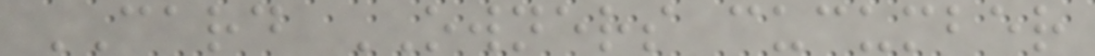CARD OWNERS cucumber
